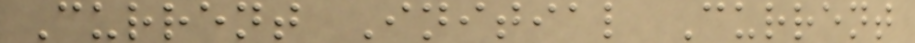Current Initial Current
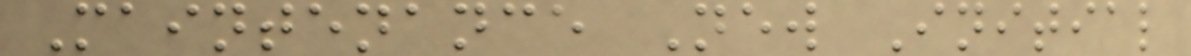Maintenance New Initial
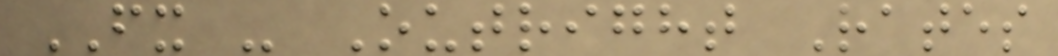FX - Outright Rates
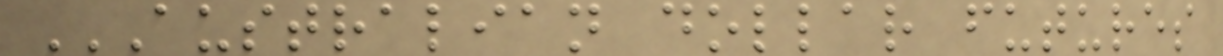AUSTRALIAN DOLLAR FUTURES
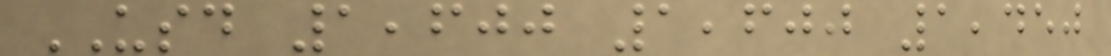USD 1,600 1,600 1,450
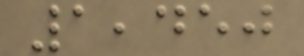1,450
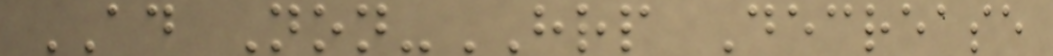AD Non-HRP Decrease
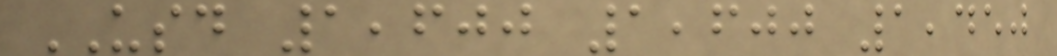USD 1,600 1,600 1,450
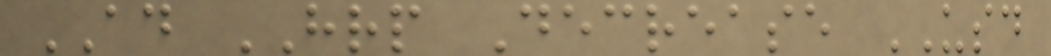AD HRP Decrease USD
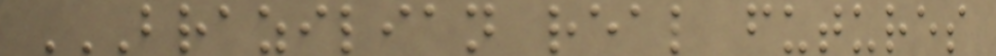BRAZILIAN REAL FUTURES
